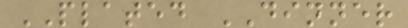PLATED DINNER
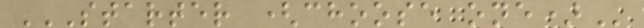STARTER (CHOOSE ONE)
